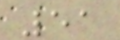51
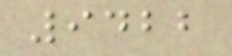9422
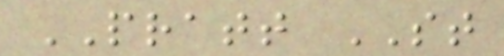PRATT ST
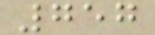757
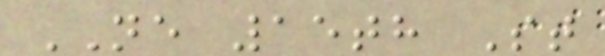NE 15th St
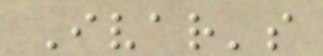Ivar's
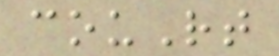couRt
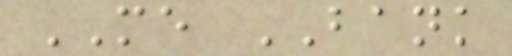ME BANK
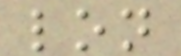lon
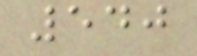540
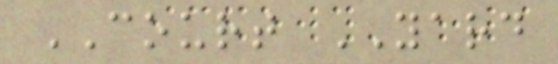COURT YARD
